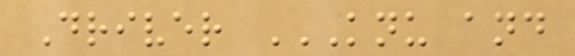Driver KNU AND
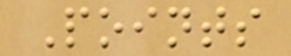Points
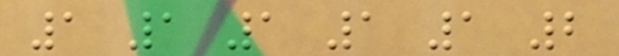1 1 1 1 1 2
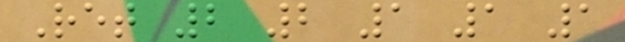Ret 2 2 1 1 1
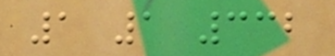1 1 332
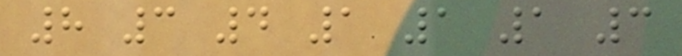8 3 4 1 1 1 3
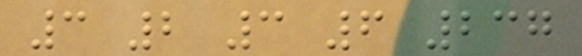3 2 3 6 237
